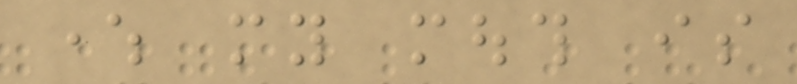where my mouth is
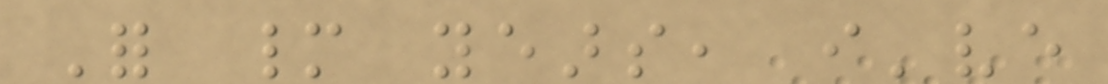For many years, i've
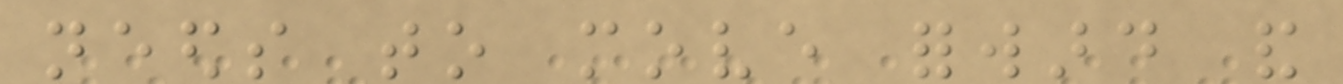needs to move forward and
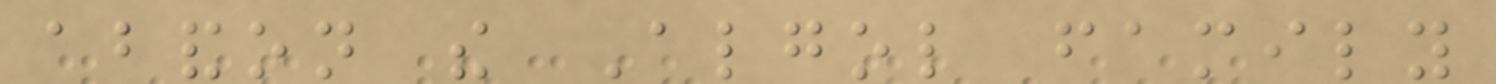abandon the Algol family
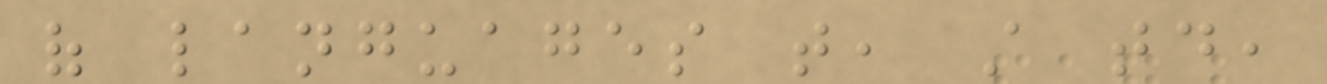of languages that, still today,
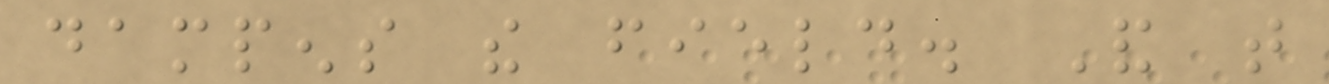dampens the field. And that
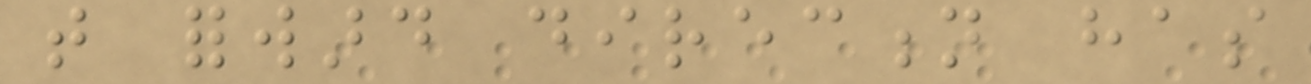that forward direction has
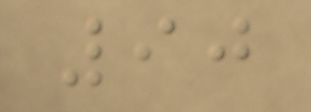90
